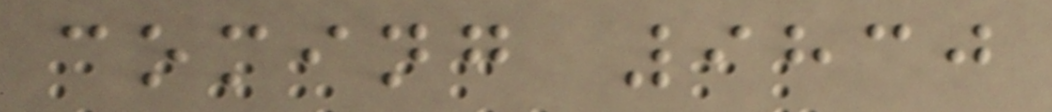coming 9830
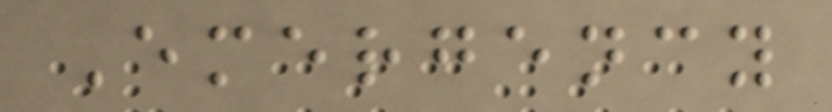Emergency
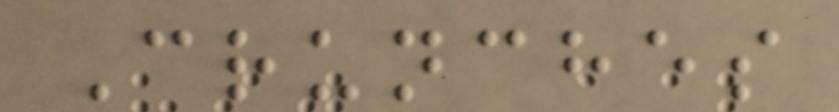Crunches
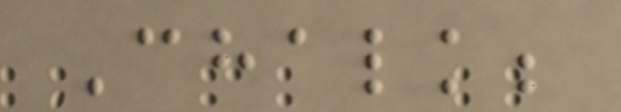Chalk;
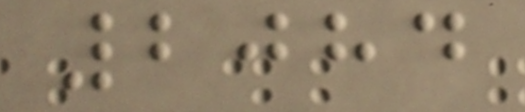2084
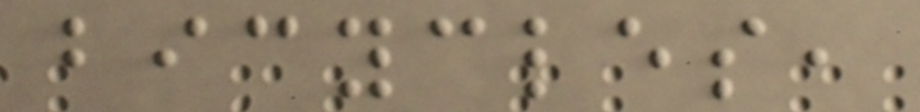bicycles,
